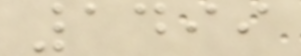1499
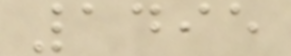1495
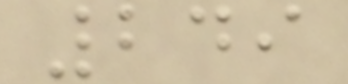249
